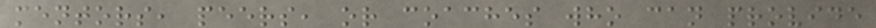mentors, peers, or coaches who can provide
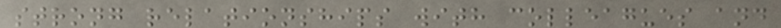strong relationships with colleagues and
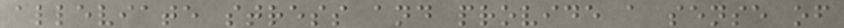alleviate stress and provide a sense of
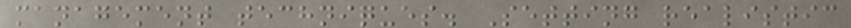management techniques. Setting realistic
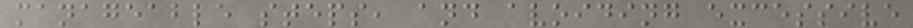manageable steps, and avoiding excessive
